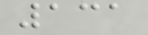131
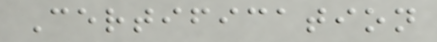Certification
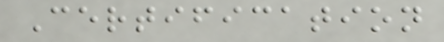Certification
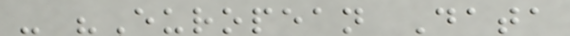- "European Data
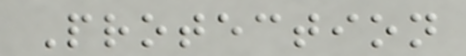Protection
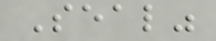Seal"
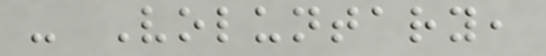- Voluntary,
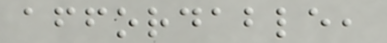affordable,
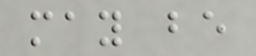may be
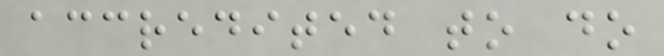accredited to do
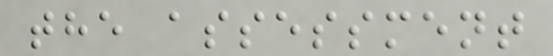the assessment
